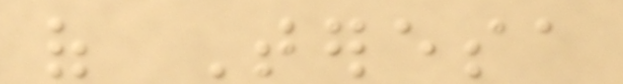of Teresa
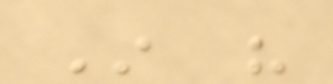In his
